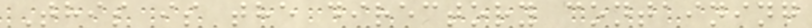This is the directory containing
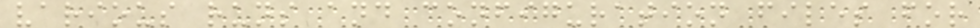various runs and configuration files for
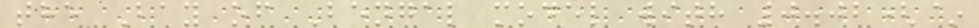the Bay of Bengal model with 0.02(~
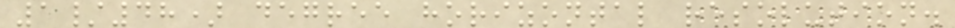1/48) degree horizontal resolution.
